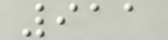911
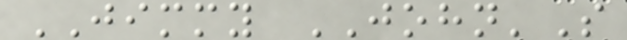JIMMY JOHN'S
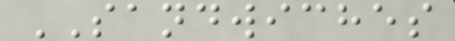SANDWICHES
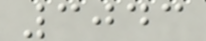3043
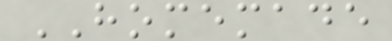HOMEMADE
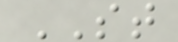ST
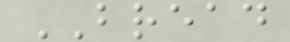BREAD
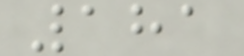181
